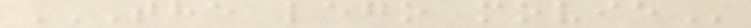THE LEGO MOVIE
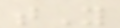tY
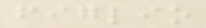figlio
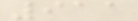911
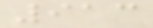913
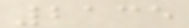2135
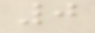0
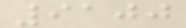9100
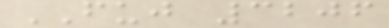FUJ 3206
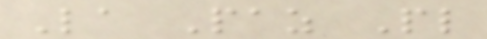La Paz Pl
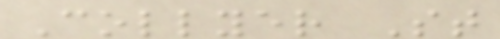Collyer St
